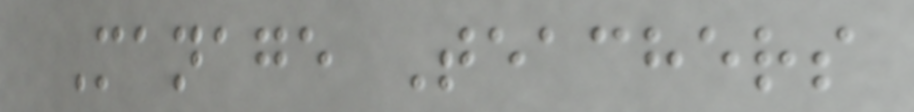Manage Teachers
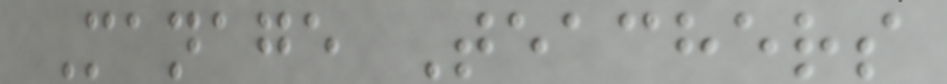Manage Teachers
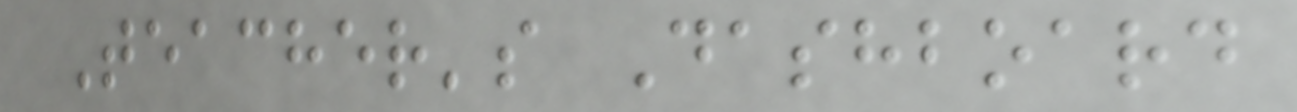Teacher's Dashboard
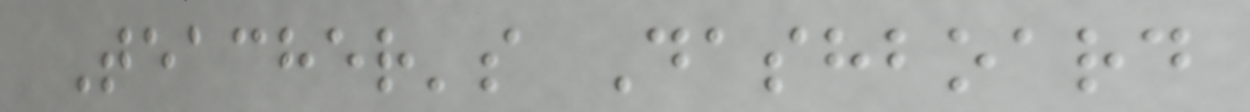Teacher's Dashboard
